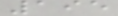195
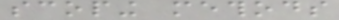scoping methods
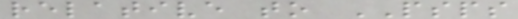relative to PSPS
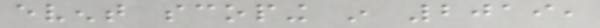event scoping in 2019,
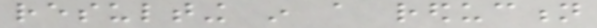resulting in a reduction
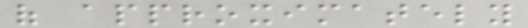of approximately
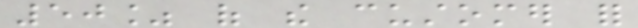50% of the customer for
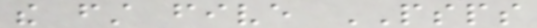the first five PSPS
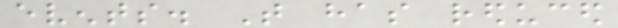events. That has reduced
